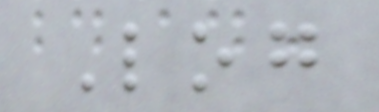Log
